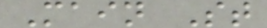Main St
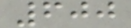600
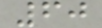60
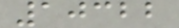10322
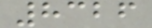8326
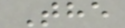The
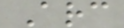Arc
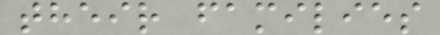their families
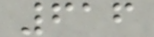616
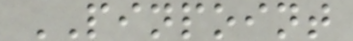PINPOINT
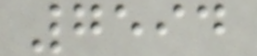7594
